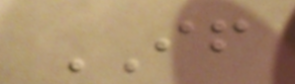IF
